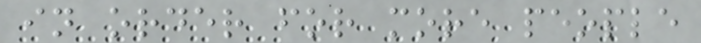in order for more people
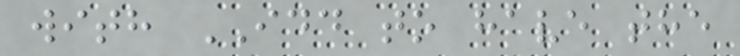with IDD to have the
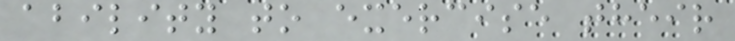ability to exercise their
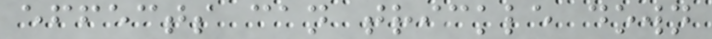effects can trickle down
